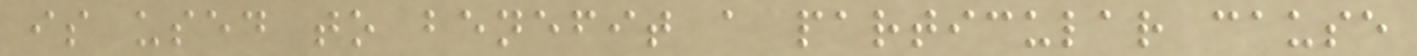is used to benefit a particular cause
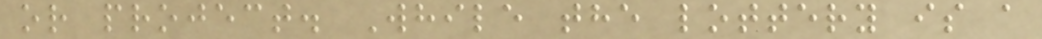or project. While the lottery is a
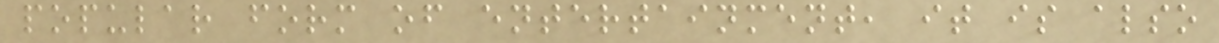popular form of entertainment, it is also
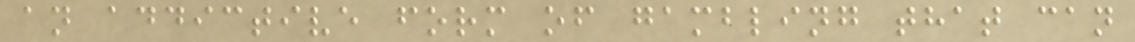an addictive form of gambling that can
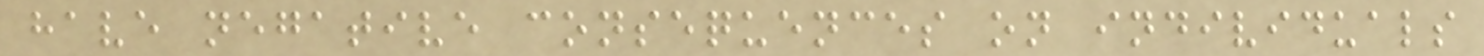have negative consequences on individuals
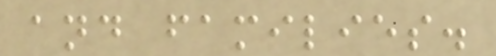and families.
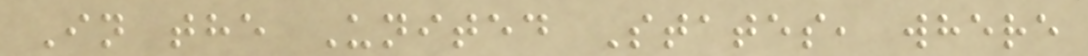In the United States, where
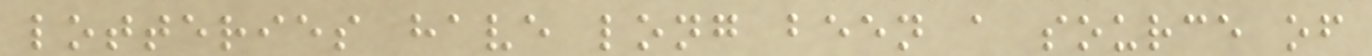lotteries have long been a source of
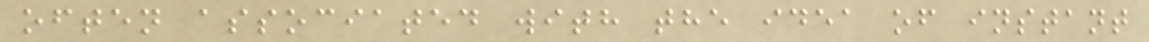often associated with the idea of instant
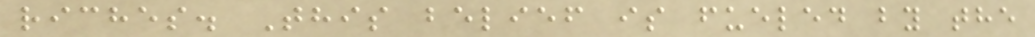riches. This belief is fueled by the
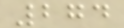274
